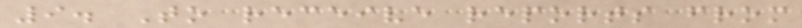9. To receive reports from
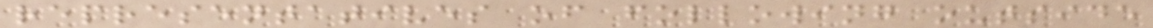representatives of following outside
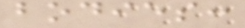bodies:
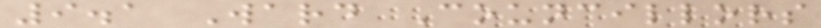9.1 Ward Councillors
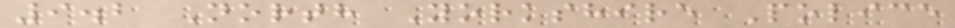9.2 North Yorkshire Police
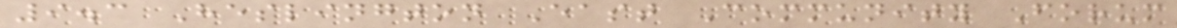9.3 Heslington East Community Forum
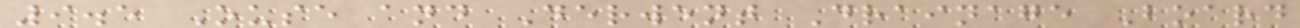9.5 Ouse and Derwent Drainage Board
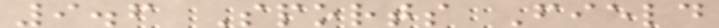9.6 Sports Field
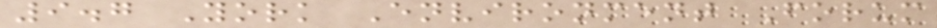9.7 York Environment Forum
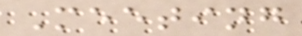Meeting
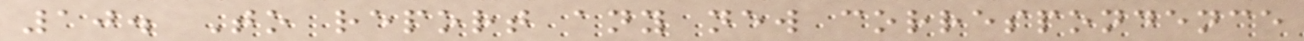10. To report any new correspondence
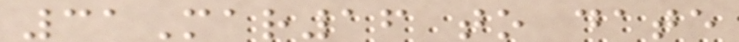31Mar16 to date
